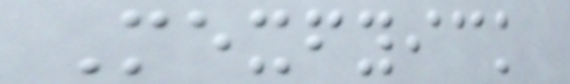Mexfyick
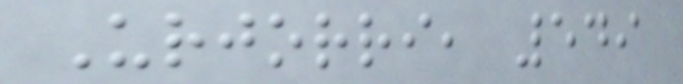Urjorri, 549
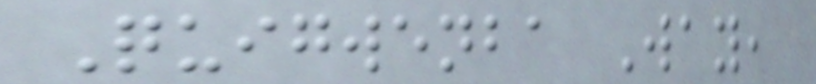Quigwenba Way,
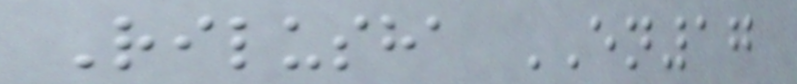Rilusha EN17
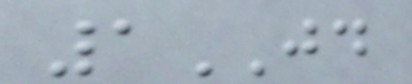1JD
